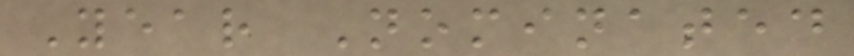Year Nominated
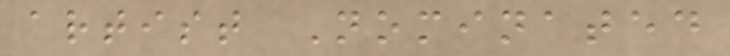artist Nominated
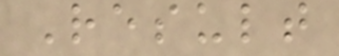Result
